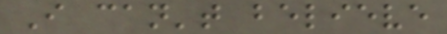I can't believe
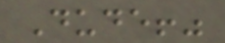Dude!"
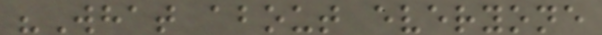"What about everyone
